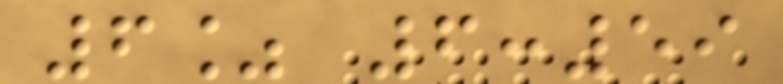6% 6:59
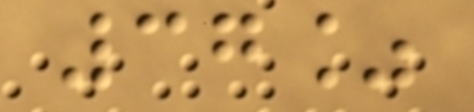37%
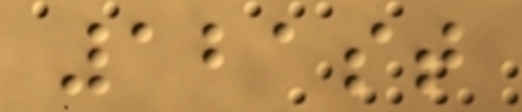121st
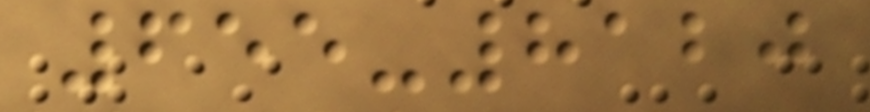655-8120
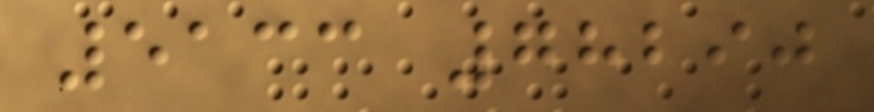5133 78290
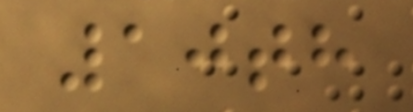10th
